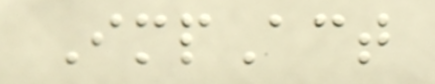ImpAct
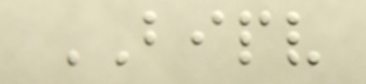BIPV
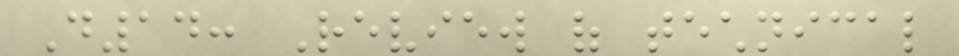D14: Review of technical
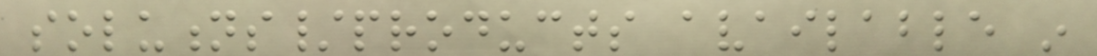solutions/products available in
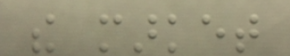the market
